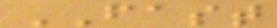FAST
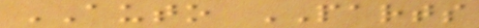AUTO PARTS
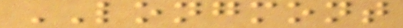LONGMONT
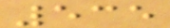535
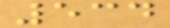534
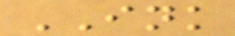INK
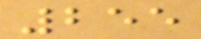255
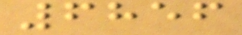6856
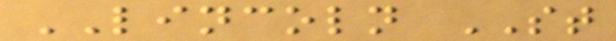LINCOLN ST
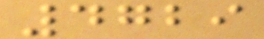4729
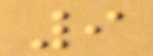9
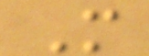M
